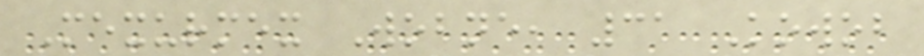Mexurmex Wobne, 31 Kowob
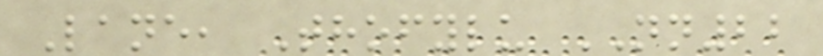Lane, Thofylu NN22
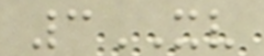3XV
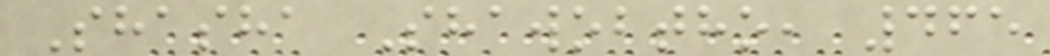Shasha Shawobtho, 465
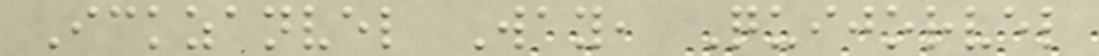Ickzanvel Way, Quijorvel
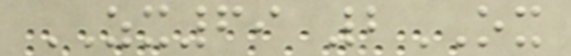ZX69 2OX
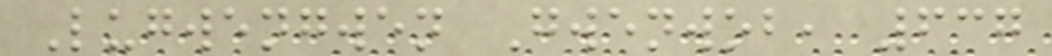Lugwengwen Gwenwob, 637
